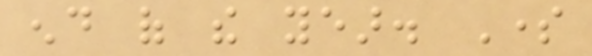end of the year. Some
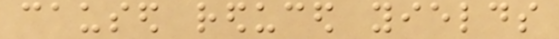caused reduced yields
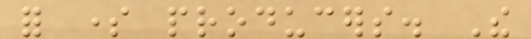for some producers. The
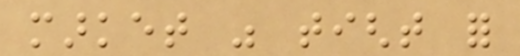market was tight for
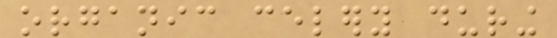organic celery during
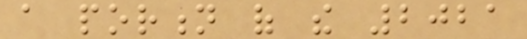a portion of the 2021
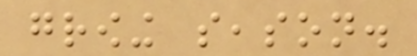growing season.
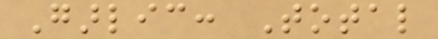Garlic: Total
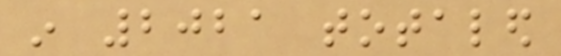in 2021 totaled
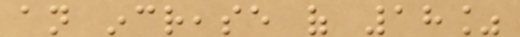an increase of 18%
